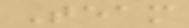Team
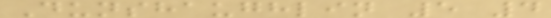Dunshaughlin 5 4
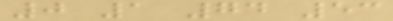0 1 74 53
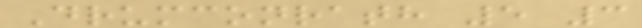Drumconrath 5 3
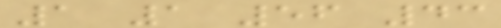1 1 56 43
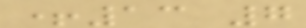+13 7
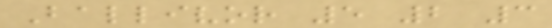Ballivor 5 2 3
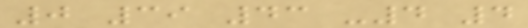0 39 43 -4 4
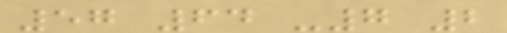57 64 -7 2
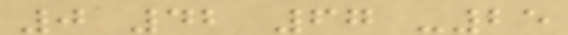0 42 67 -25
